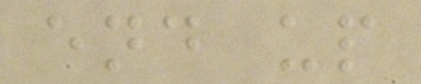end up
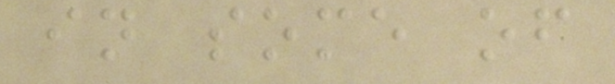in some of
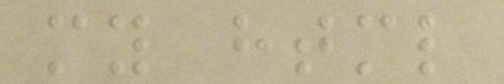my html
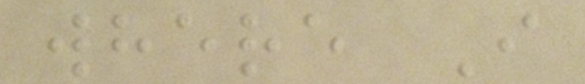where I
